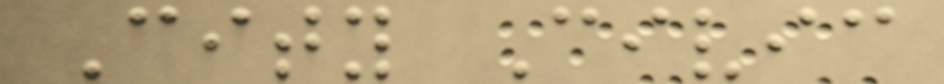City Civic
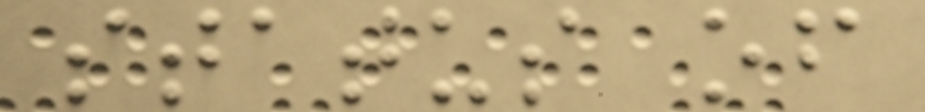status of
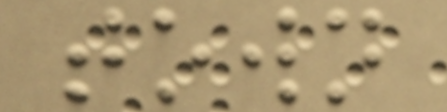town
